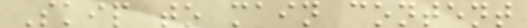Skip to main content
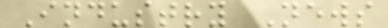Industry News
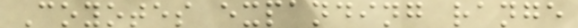Coyotes expanding range
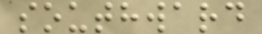southward
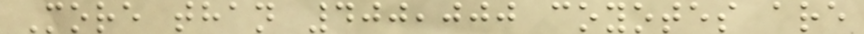More than 400,000 coyotes are
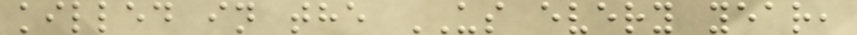killed in the US every year,
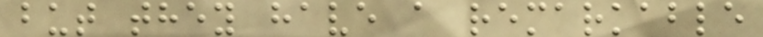but they have a remarkable
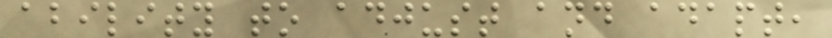ability to adjust and adapt,
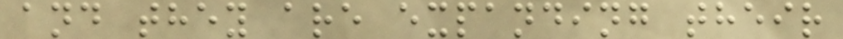and they are expanding their
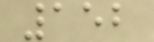152
